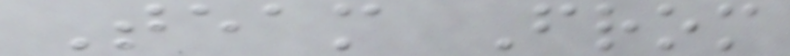Team From
